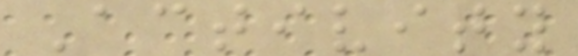Activity
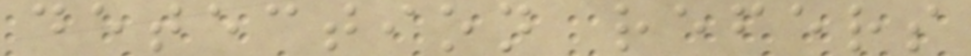detection refers
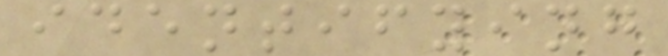identifying
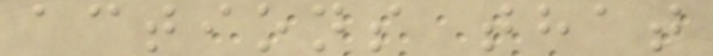actions that
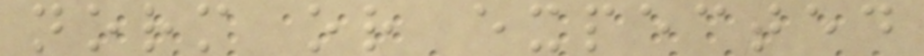norm or expected
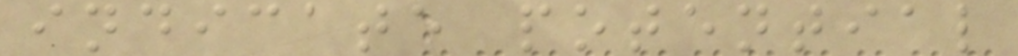indicate potential
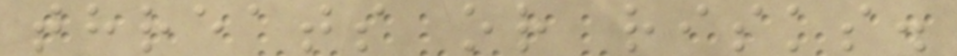threats or risks.
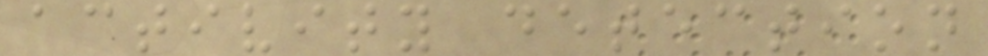activity detection
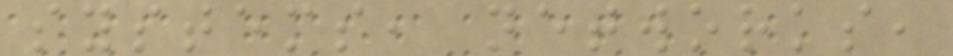systems, networks,
